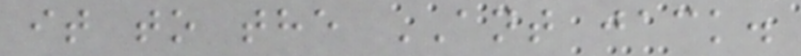it to the ANT jack.
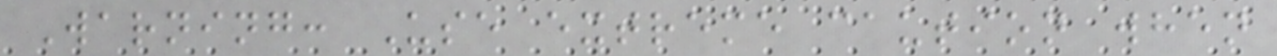Warning: Use extreme caution when
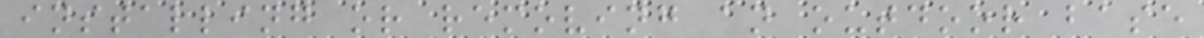installing or removing an outdoor base
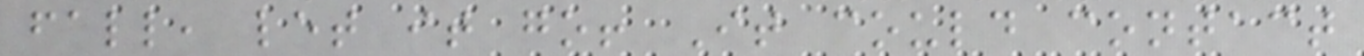fall, let it go! It could contact
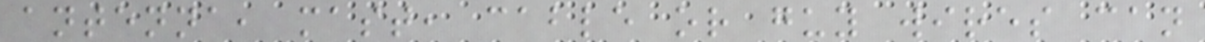antenna, mast, cable or guy wires can
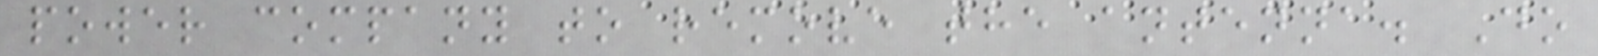power company to remove the antenna. Do
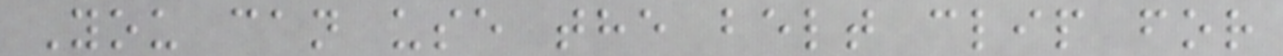You can use the belt clip for
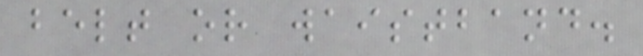belt or waistband.
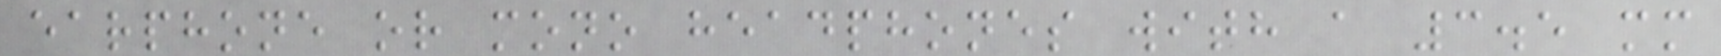earphone or mono headphones with a 3.5 mm
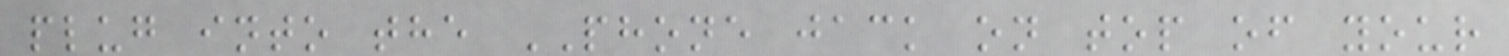plug into the PHONE jack on top of your
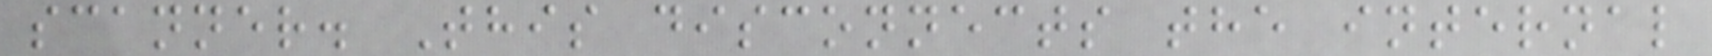scanner. This disconnects the internal
